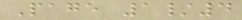Page 1/4
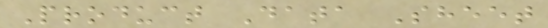Product Data Sheet
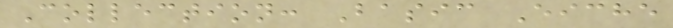Collection: Basic Eiche
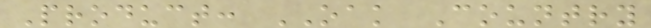Product: OAK Country
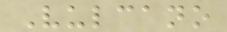Vulcano
